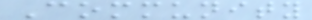Community
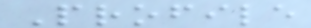Profile
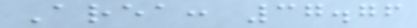Area: 37.76
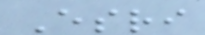Esri
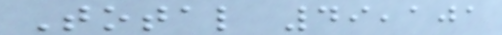Total 49,101
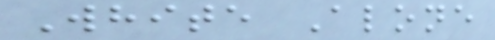White Alone
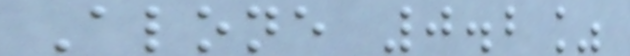Alone 0.2%
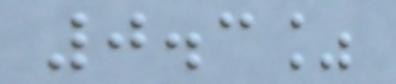0.3%
